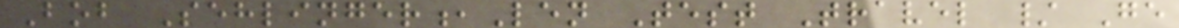Bob Sehlinger,Len Test Travel / Ge
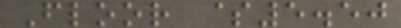Floor $5.50
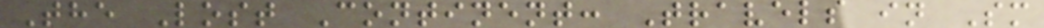The Lost Continent: Travels in Sm
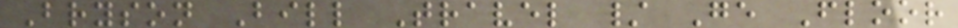Bryson Bill Travel / Ge Floor
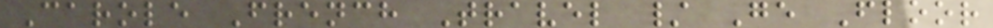Carole French Travel / Ge Floor
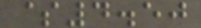$4.50
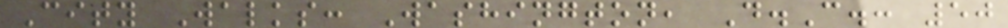City Walks: Washington, D.C.: 50
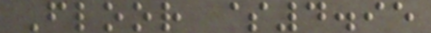Floor $4.95
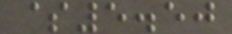$5.50
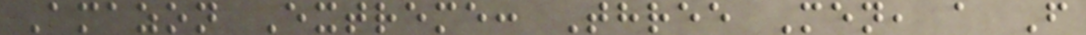Amazon Extreme: Three Men, a F
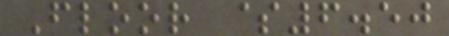Floor $6.50
